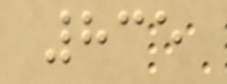835
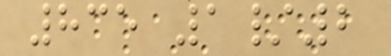835 1/2
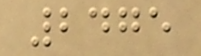2475
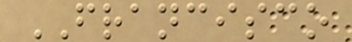FRANCISCO
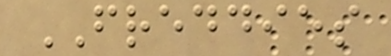FREDDIES
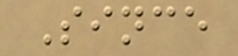Since
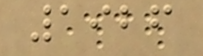1926
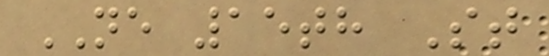NE 15th St
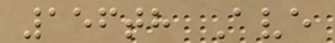156th Ave
